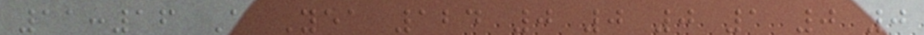11:16 A Yea 124 0 0 0 1 0 0
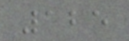125
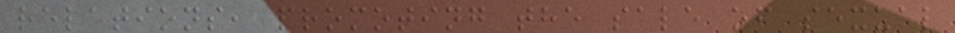relations, promoting the sale of sexual
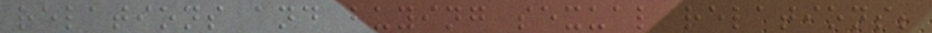relations and buying sexual relations;
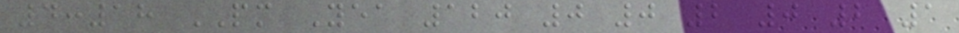4:18 PM Yea 120 0 0 2 0 2 1
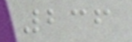236
